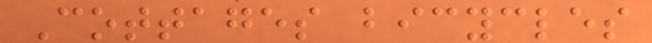Cottages bicycles
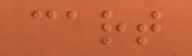cart
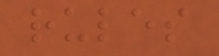rules
